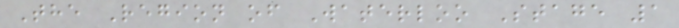The Region of Waterloo Stage 1
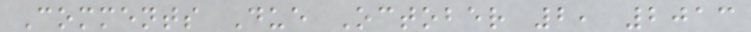Comments Due October 2, 2013
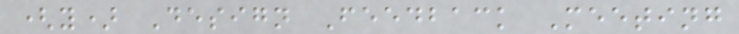(y) Design Feedback Meeting
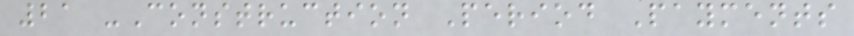21 -Construction Period Payments
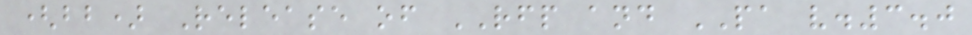(bb) Release of RFP and PA v.3.0
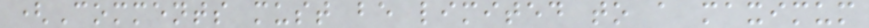(Comments must be limited to a maximum
